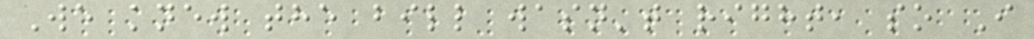We knew the bill wasn't right, so I
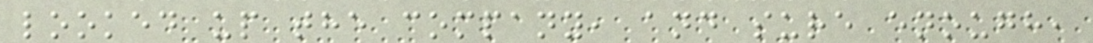looked up the company, and sure enough,
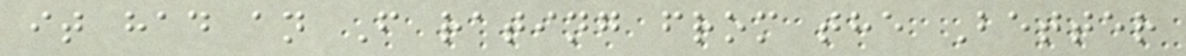it had an F rating from the Better
